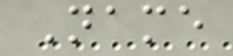Name
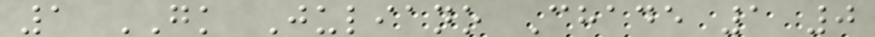1 GK Juliano Chade 1 0
